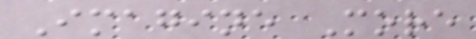Imagine More
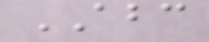ABC
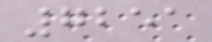7251
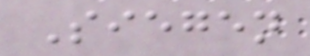Siegen
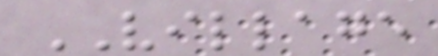VILLAGE
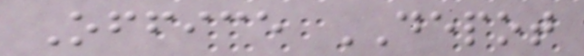Office DEPOT
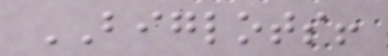BIGLOTS!
